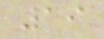19
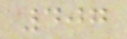407
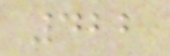422
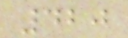420
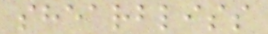shearbliss
